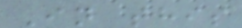In this
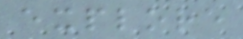explore
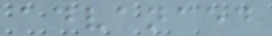advanced
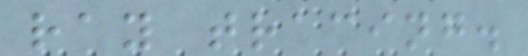ray tracing.
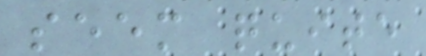seem quite
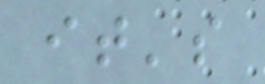it's
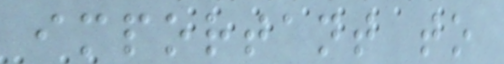important to
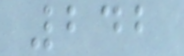242
